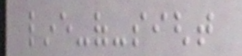line-of-sight
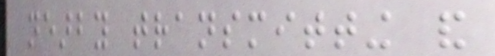nearby transmitting and
